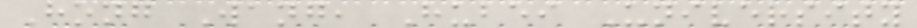Hong Wang, Hubei University
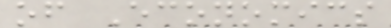of Economics
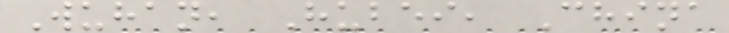Wuhan, Hubei, China
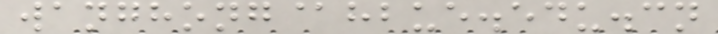wanghong@hbue.edu.cn
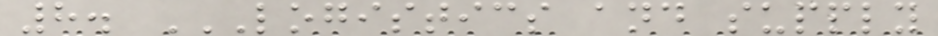8. LOGISTICS AND SUPPLY
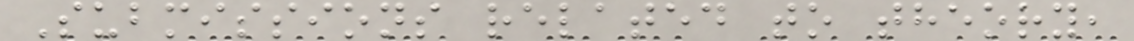Submissions related to theory,
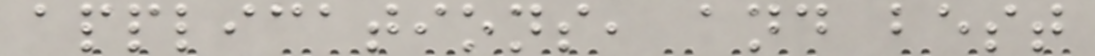applications, and best
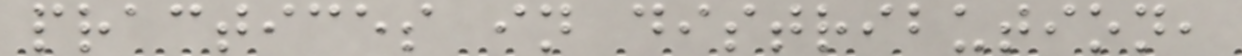practices in distribution,
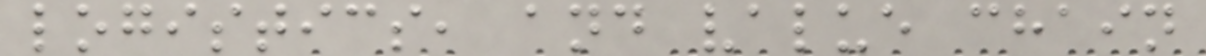logistics, and value chain
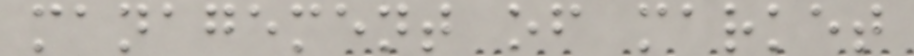management of market
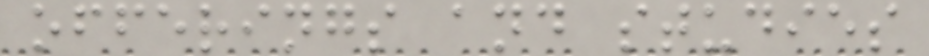offerings and studies
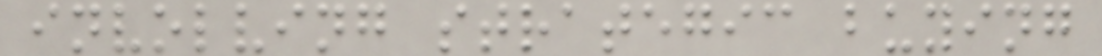involving strategic buying
